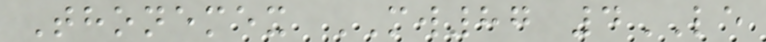Thonemex MW87 4LE
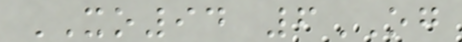XO94 6OG
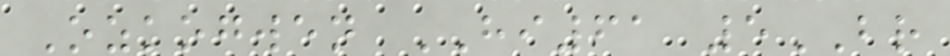Ozkogwen HI61 5BR
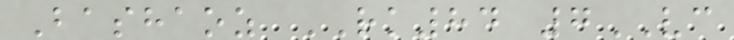Bashaoz RK84 7VC
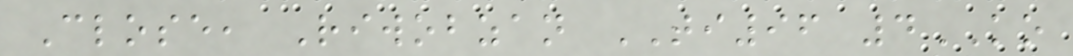Close, Riwobzan TI96 4KO
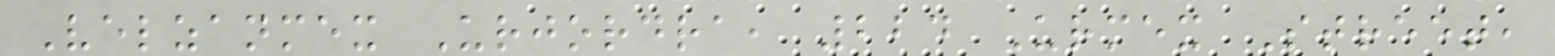Velzanmex Urjordra, 224 Urmex Street,
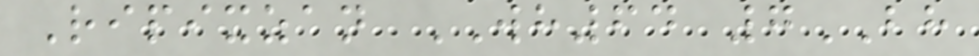Ripixzan WH64 7BH
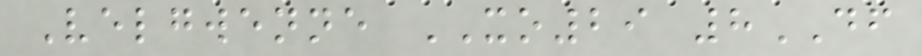Velgwenne XO29 8DF
